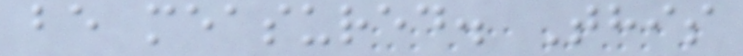be measured. This
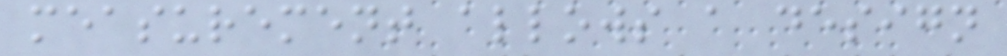measurement allows a design
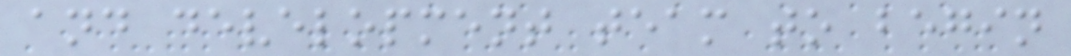and development team to begin
